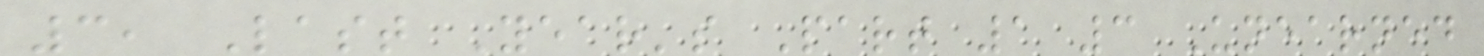3, Last Year's Part 1 3 Unearned
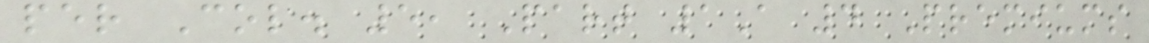per Col. 5, Part 1A 4 Premiums
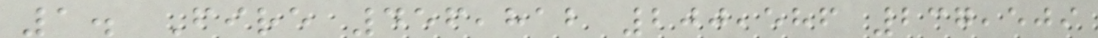1. Fire 456,812 200,586 237,509
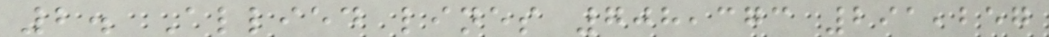2. Allied lines 708,373 291,257
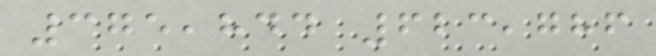375,844 623,786
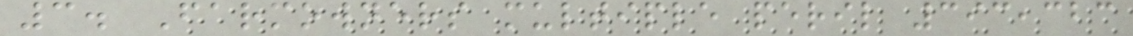3. Farmowners multiple peril 393,323
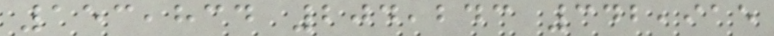153,834 204,243 342,915
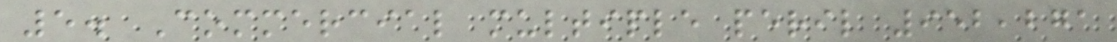5. Commercial multiple peril 952,271
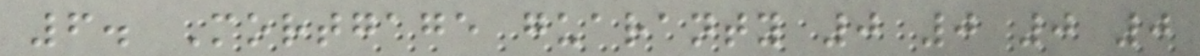6. Mortgage guaranty 0 0 0 0
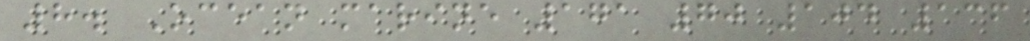8. Ocean marine 171 70 104 136
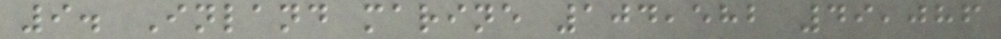9. Inland marine 104,582 49,086
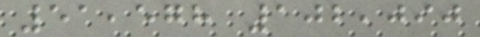51,578 102,090
